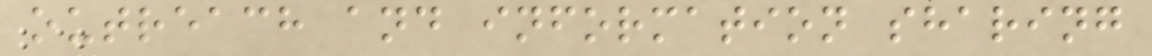outreach and information sharing
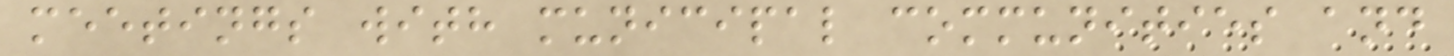meetings with municipal communities and
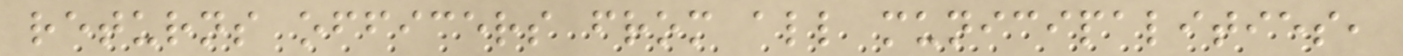returns officers from all municipalities,
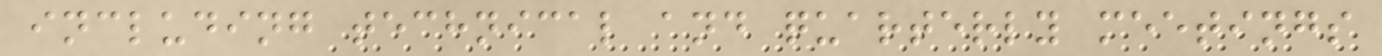including technical and quarterly meetings
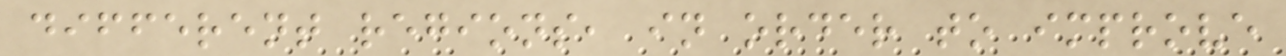different regions, in order to improve
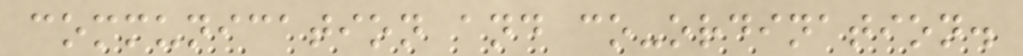communication and co-ordination.
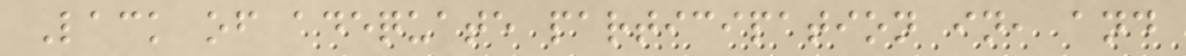Lack of adequate participation in, and
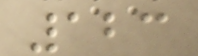123
